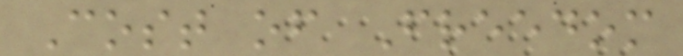Cost of Freedom
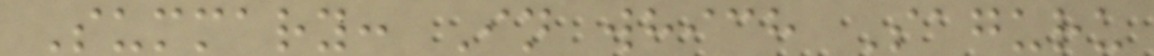Summary: In which Saguru
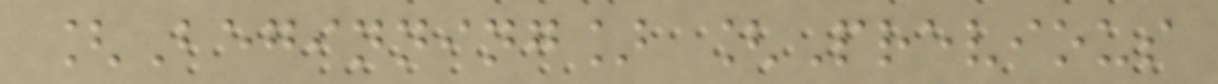[Beginning] [Previous
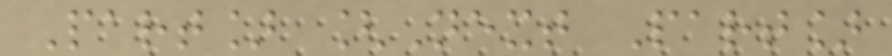Part] [Next Part]
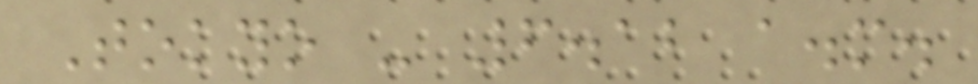Tokyo - 6.12 a.m.
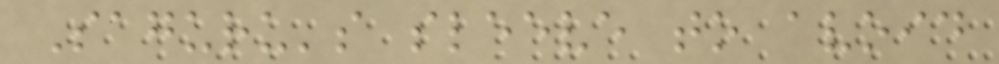Saguru's sleeve to avoid
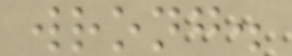wrong.
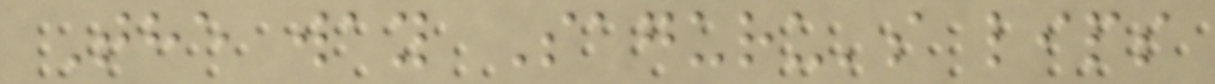The way Saguru's lips
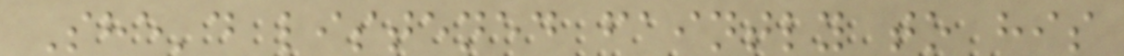She'd listened faintly to his
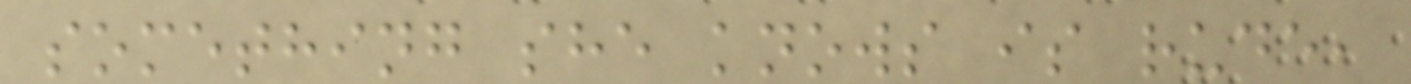something she knows is rude,
